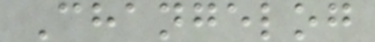Changelog
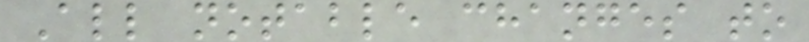All notable changes to
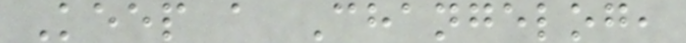Keep a Changelog,
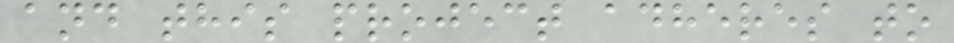and this project adheres to
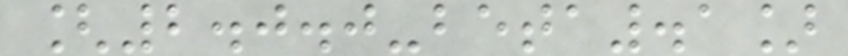[2.0.0-beta.1]
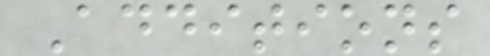Additions
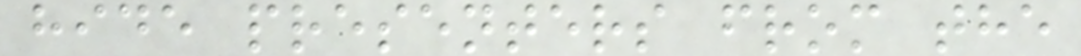hide presenters from the
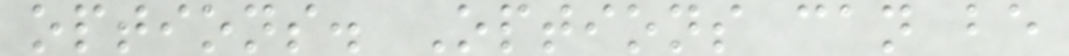options. Options can be
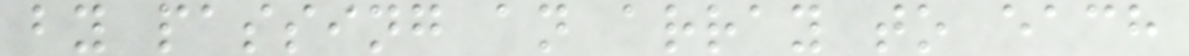by passing an array to each
